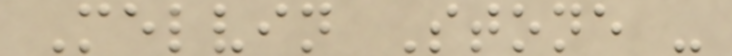Melvin Stone -
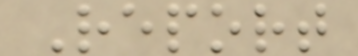Report
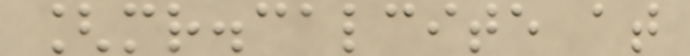[mr.calcite at
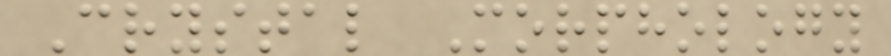Crystal Morphology
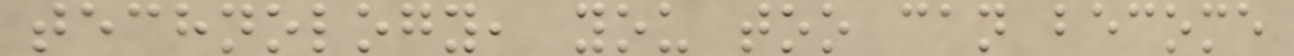technology, you too can become
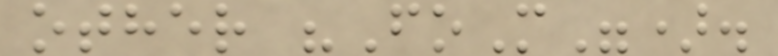other "FoM").
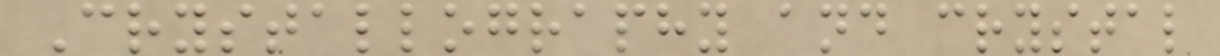Crystallography and crystal
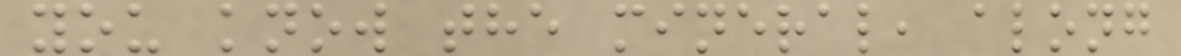you know the mineral, along
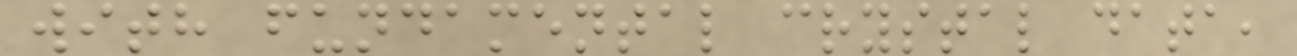with fundamental crystal data,
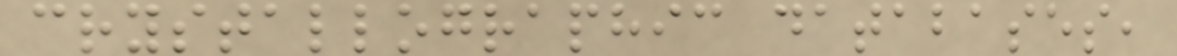crystallographic databases,
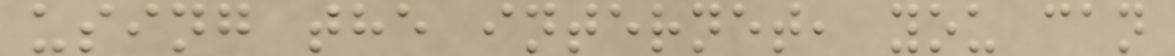using the internet, you can
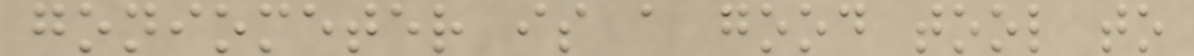goniometer is a good tool to
